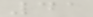41
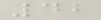42
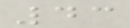43
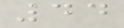44
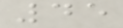45
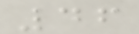46
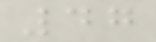47
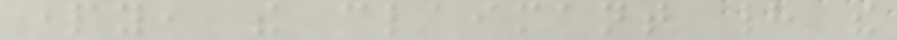party, the claimant had the
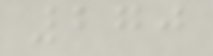270
